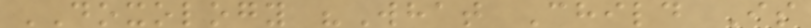DOXOLOGY "What Child Is
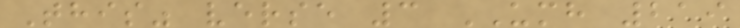This" verse 3 UMH 219
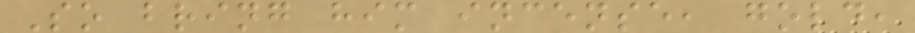So bring him incense, gold,
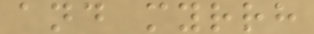and myrrh
